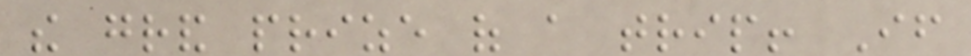the grand prize of a trip! If
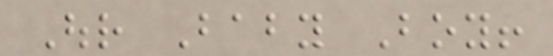Our Baby Boy!
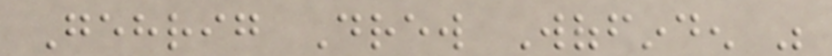Gehrig Drew Woffinden was
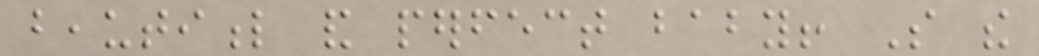beautiful and perfect baby! So the
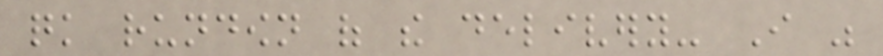quick rundown of the delivery- I was
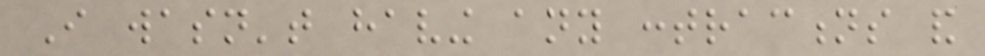I wasn't having any contractions and
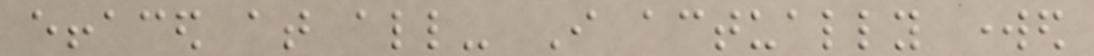effaced at all- I actually worked
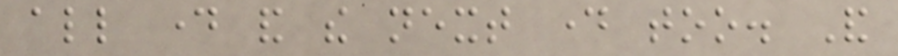all day and the next day too. And
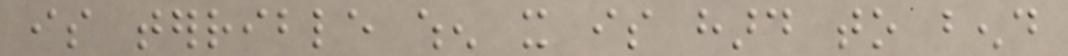is terrible when it is hard to bend
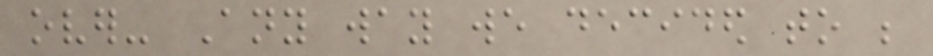over- Any way we decided to be
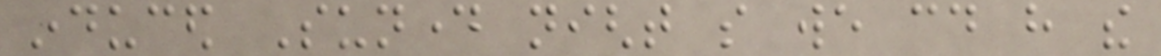induced Sunday night so we could have the
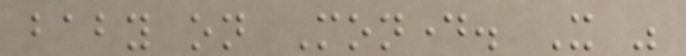baby on Monday. It was
